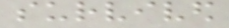survived
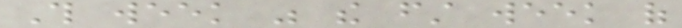This week was the first week of
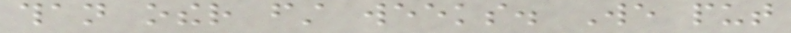than other first weeks. We put
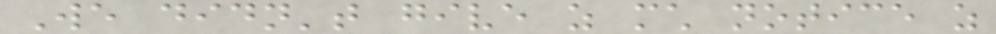We didn't give as much notice as
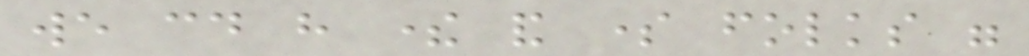we could have there and some folks were
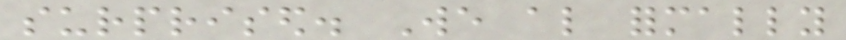surprised. We also formally
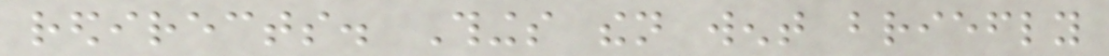redirects. Things then went briefly
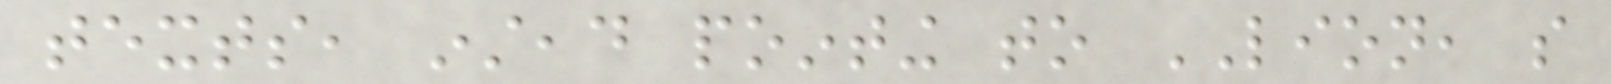texts, instead pointing to LION, so
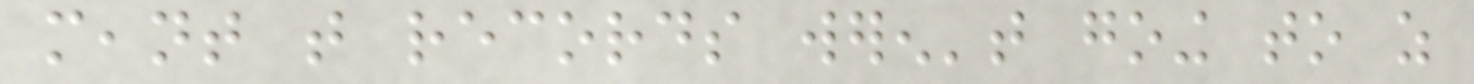meant that records weren't going to as
